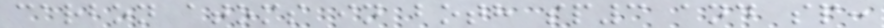carbon atoms in both sp3 and sp:
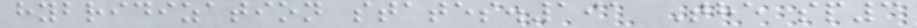hybridization states.191 The sp3
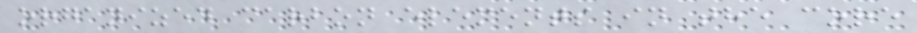organized carbon elements in the core
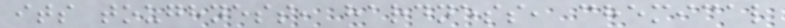its toughness, hardness, chemical
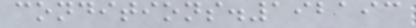conditions.192193
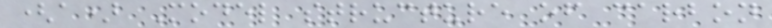(a) Model structure of carbon
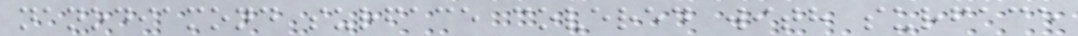nanodiamond surface covered with surface
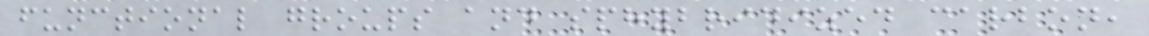functional groups and sphybridized carbon,
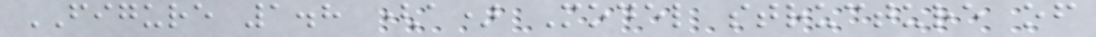FIGURE 1.8 (a) Model structure of
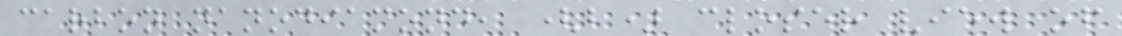carbon nanodiamond, (b) closer view of
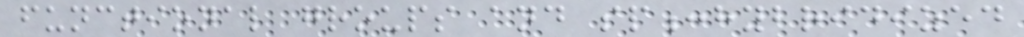functional groups and sp:hybridized
